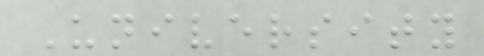University
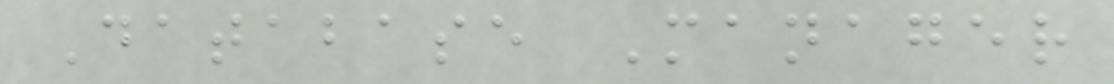Database Manager
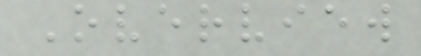Overview
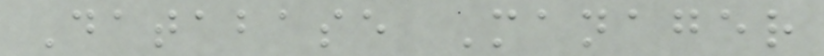Database Manager
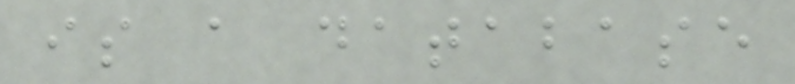is a database
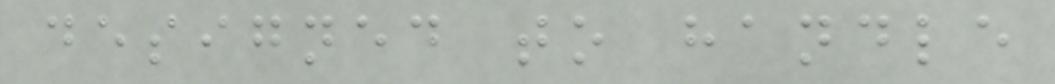designed to handle
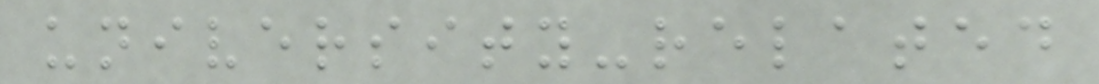university-related
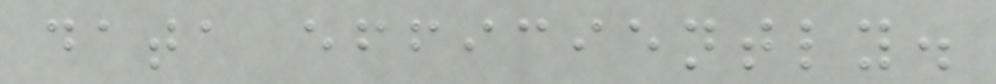data efficiently.
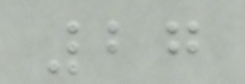27
